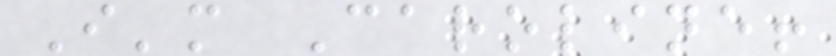I'm Caroline!
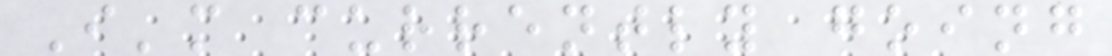I'm currently going
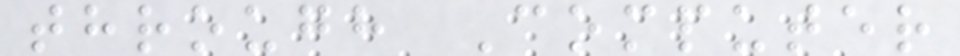through Computer
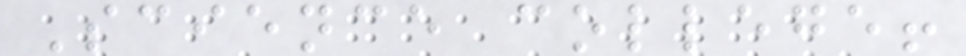Science college!
